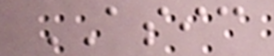ASIC
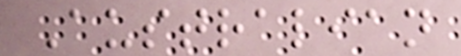Australian
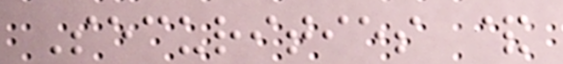Securities &
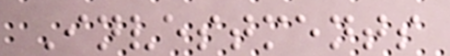Investments
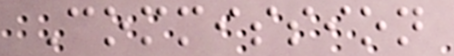Commission
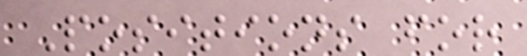Positions for
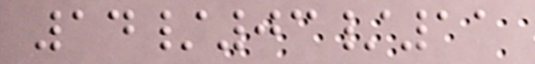14/03/11
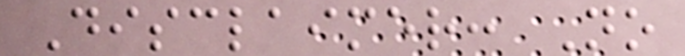Disclaimer: No
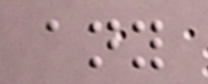any
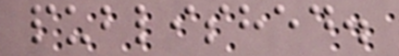published.
